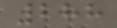288
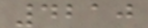4210
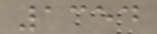1354
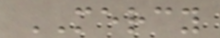MERCY
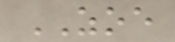ZOE
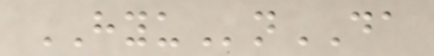HYUnDA
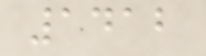1412
